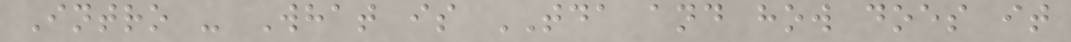Intro - What is TDA and how does it
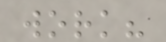work?
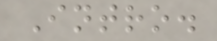Intro.
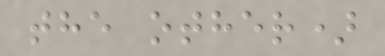the other)
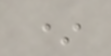*
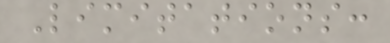Limitations:
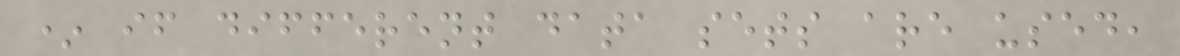* if different data sets are used,
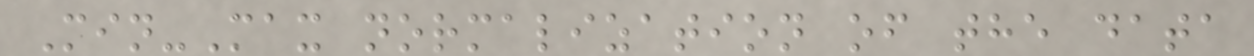Min-Max normalization of the data
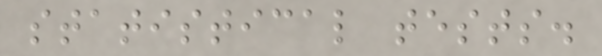statistical tests.
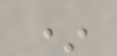*
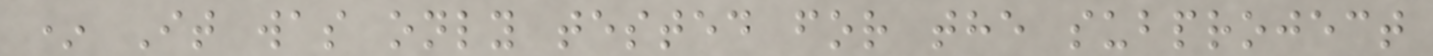* It was only tested for the subproject
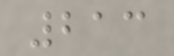213
